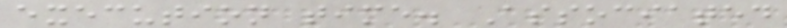execution time. Associated
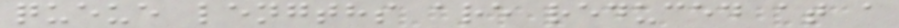queue lengths are reduced at a
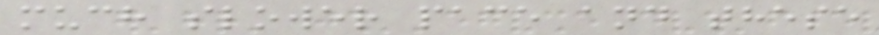much slower pace and these
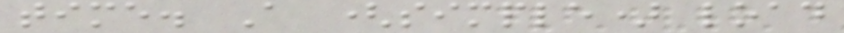time. A (simple) load
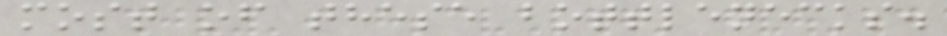most of these bottlenecks.
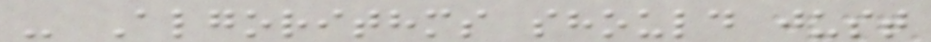- Algorithms should just
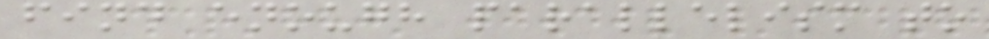find enough parallelism to
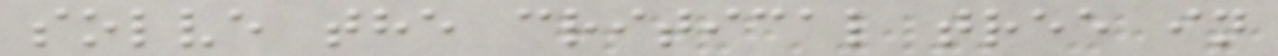solve the critical tree in
